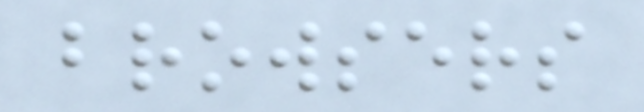browsers
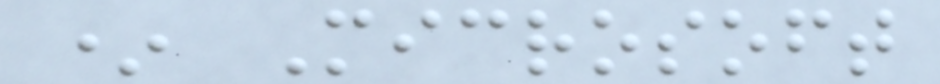* Microsoft
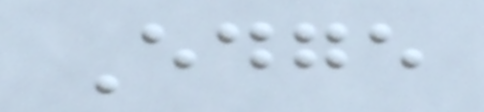Edge
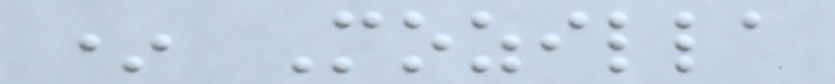* Mozilla
